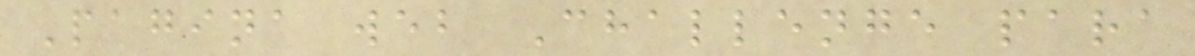Pagina web Challenge para
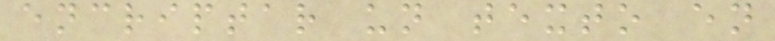encriptar un texto en
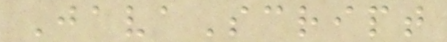JavaScript
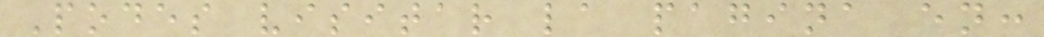Podes visitar la pagina en:
